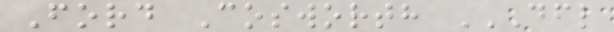Ford Cosworth DFL
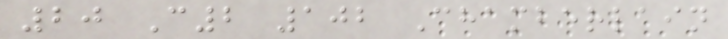20 C2 102 Chamberlain
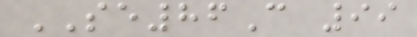SE86C 99
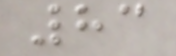83
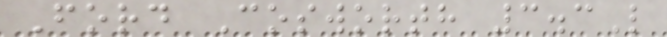Ford Cosworth 3.3L
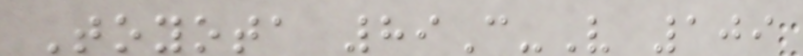Toyota 89C-V 109
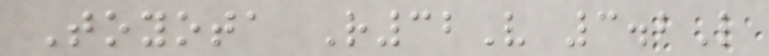Toyota R32V 3.2L
